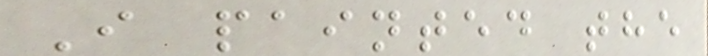I painted the
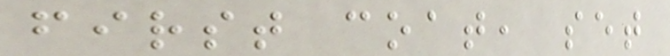first coat, set
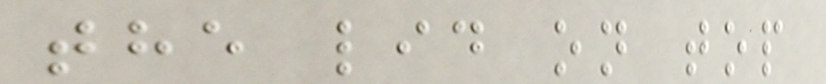the lid on top
